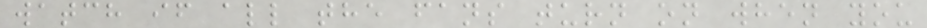watch if all the fans turn on when you
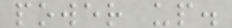power up.
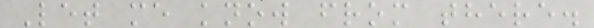Let me know from there.
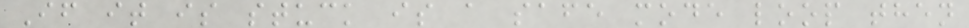If it is stuck is a safe mode loop then
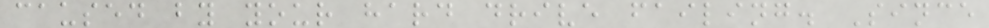caused by your hard drive failing. Since
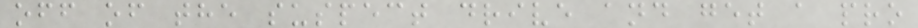off of the suspect drive and get a pro
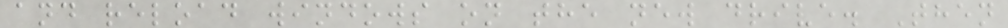and reload windows on the new drive. Then
